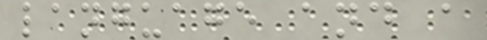language and a
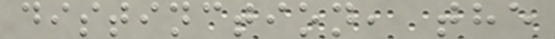distinction, the
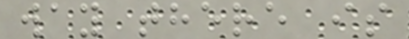way there is
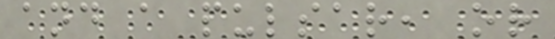and a pulsar, or
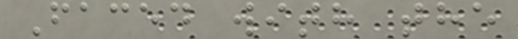Faced with the
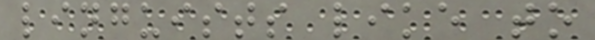linguists like to
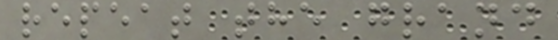repeat the grand
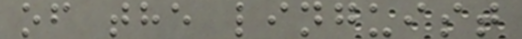of the linguist
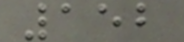152
